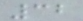32
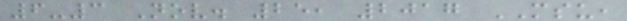6-3 Nov. 25, 2017 MSU,
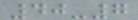40-7
